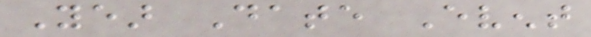Year Date Event
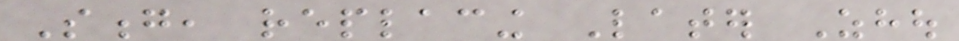Song, replacing Later Zhou
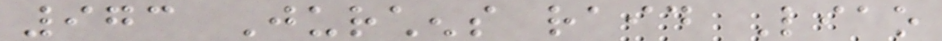973 Jurchens raid Liao
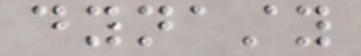dynasty
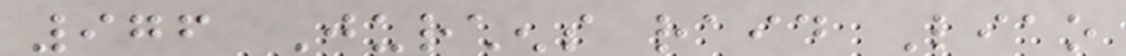976 Jurchens raid Liao
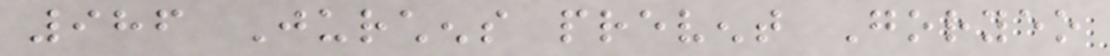986 Jurchens prevent Goryeo
